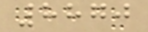8870
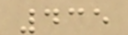435
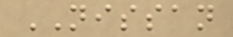NISSAN
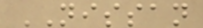NISSAN
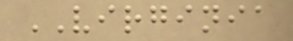VIRGINIA
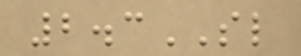2.3SL
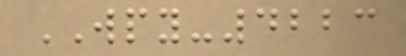WPY-4223
